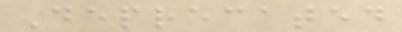Deprecated
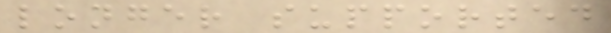longer supported
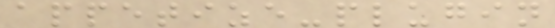appetize-plugin
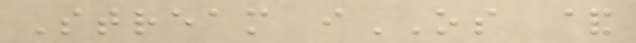Stream iOS &
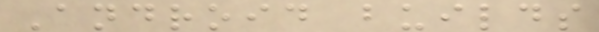Android builds
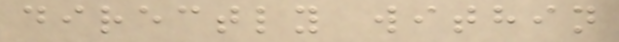directly within
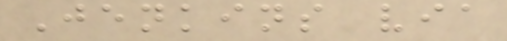Jenkins via
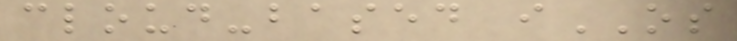cloud-based iOS
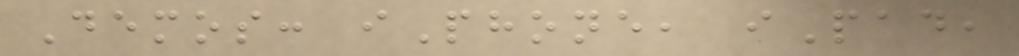Demos: iPhone, iPad,
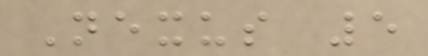Nexus 5
